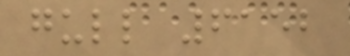gull 6152
